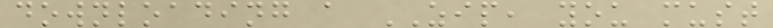downloading a ZIP, you must
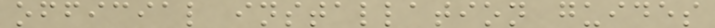official installation guides
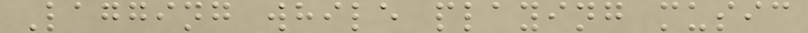Lagging while playing music
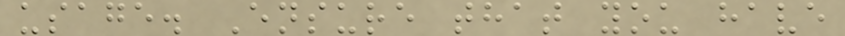usage. Ensure that you have
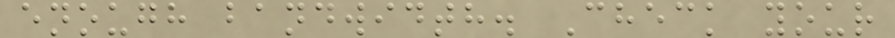enough bandwidth. Check your
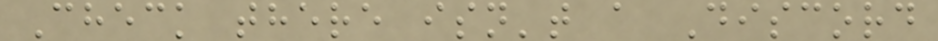Check there isn't a Discord
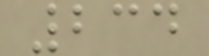234
